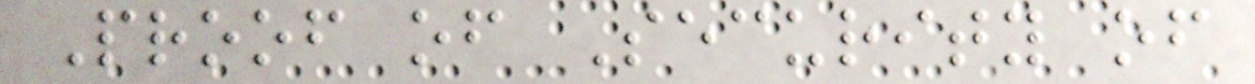Proof of Security of
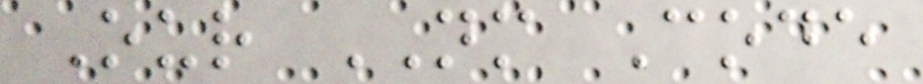Our NM Code
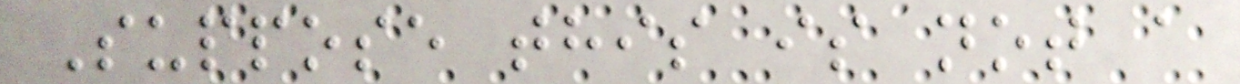Suppose this is not a
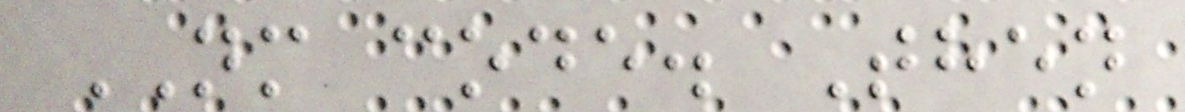NM code. Then
